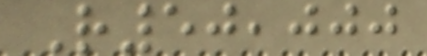R50,000
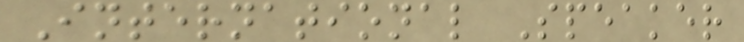International Speaker
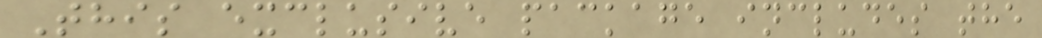This exclusive package includes the
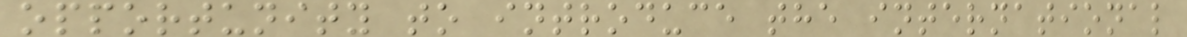opportunity to introduce the international
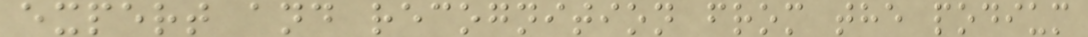expert and recognition from the podium
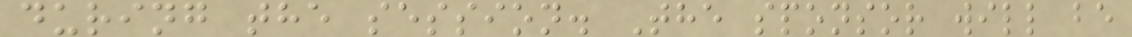during the session. The sponsor will be
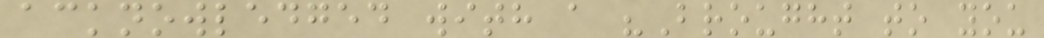acknowledged with a "Brought to you
